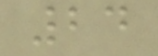24
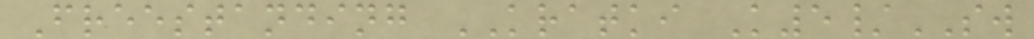Freestanding KRATKI K5/SW
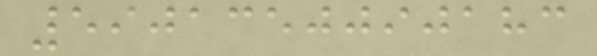5901350090183
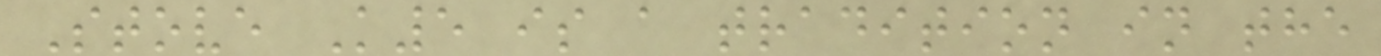Stove K5 is a tradition in the
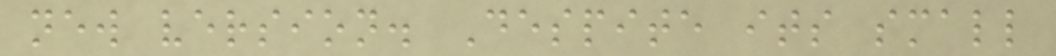new version. Despite its small
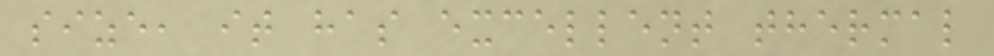size, it has excellent thermal
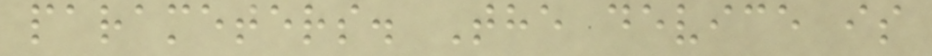parameters. The device is
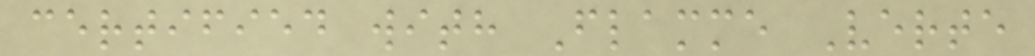certified with Flamme Verte
